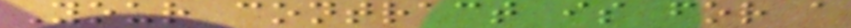Your contract is for a
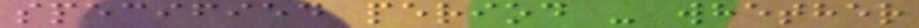specified period - whether
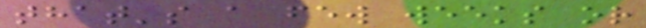that's a few weeks or
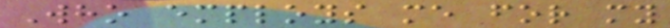Who employs me for my
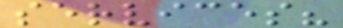services?
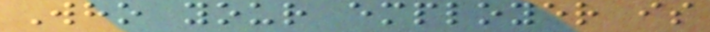Who your employer is
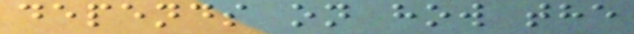depends on how the
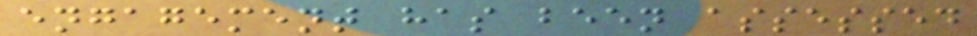engagement has been assessed
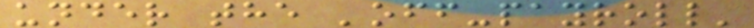under the 'off-payroll'
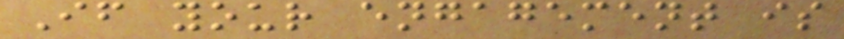If your engagement is
